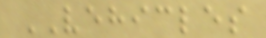VEHICLES
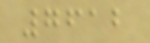7612
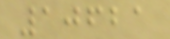10621
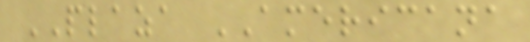PLAZA AMERICANA
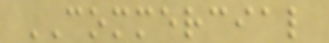COMMERCIAL
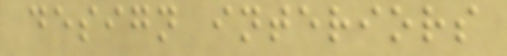design interiors
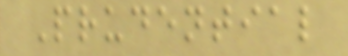Prudential
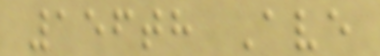156th Ave
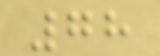78
